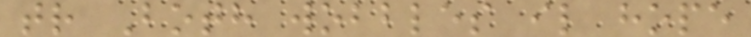tr Both wobbles il hope
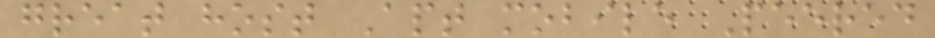great host Apt mobile Peered
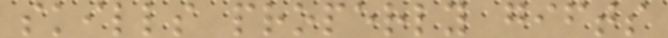skills properly gifts
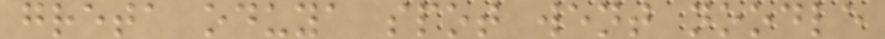greta oduya spot went noodle
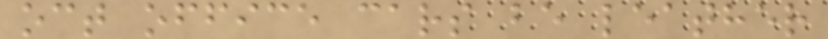oct office cars be leather
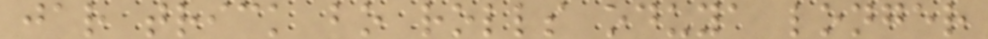jar trick bo rolls oduya longer
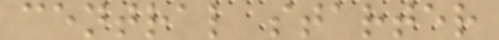central starter
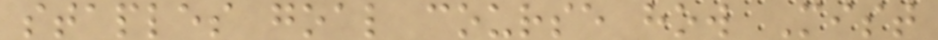staples goal course how Mist
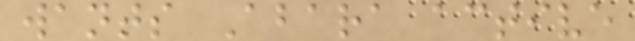wants Abara active
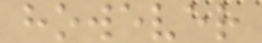however
